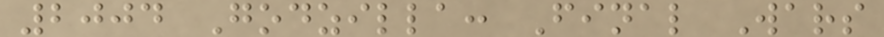2004 Godzilla: Final Wars
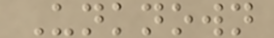Unknown
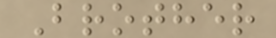Brother
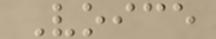Voice
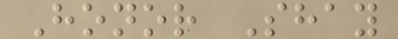Honor Shay
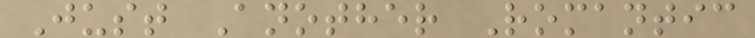Just Another Romantic
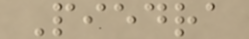Piedra
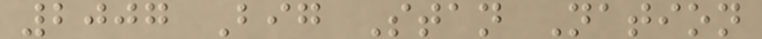2007 Big Stan Nation
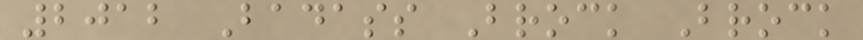2012 Badass Brock Brock
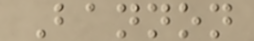Bannon
